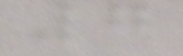7
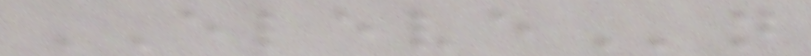ELEVEn
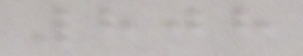808
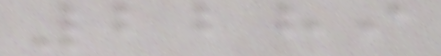2289
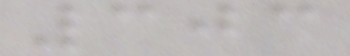303
